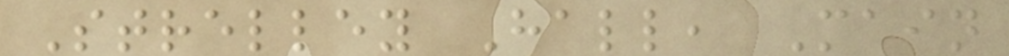Strelley Hall, Main
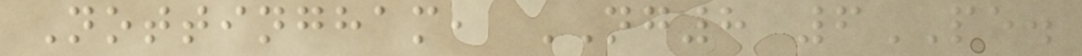Nottingham, NG8 6PE.
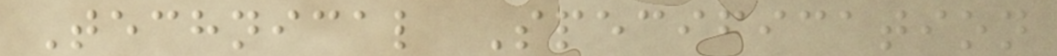Technical Specification
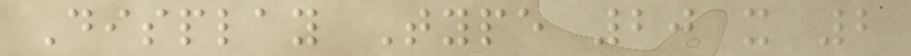Display Type 20 x 2
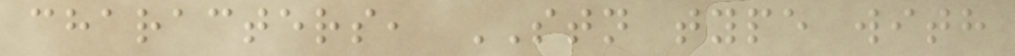characters, STN type with
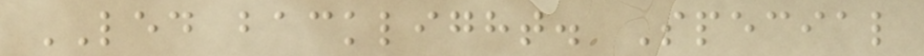LED backlight. Special
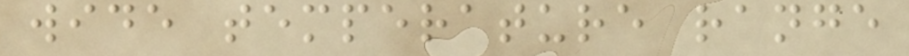wide temperature range
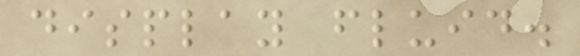display fluid.
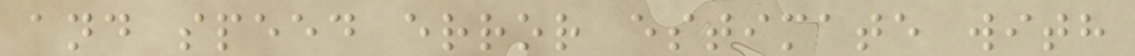and speed error estimate with
